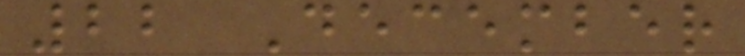22 December
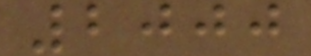2000
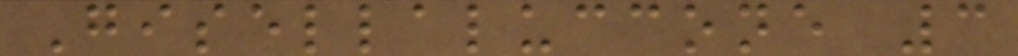Gisellaluccone 3
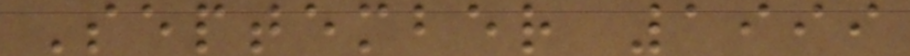September 1999
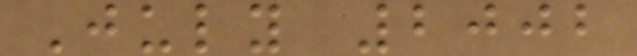July 2002
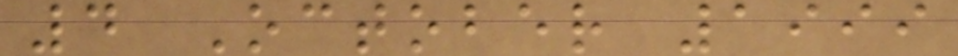4 October 1999
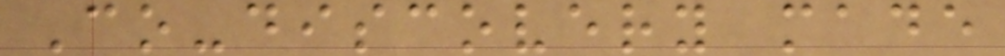Co-discovery made
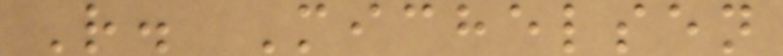R. Michelsen
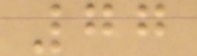77
